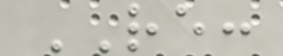RE:
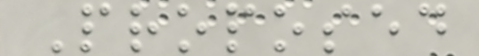Proposed
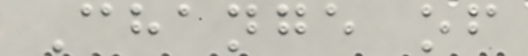Change of
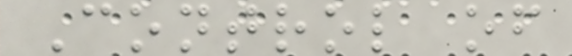Control of
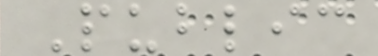Public
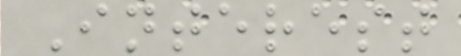Interest
